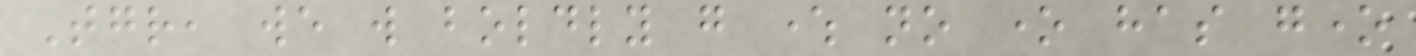Together, we will boldly go where no one has gone
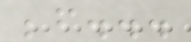before...
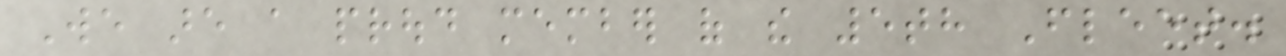We are a proud member of the 5th Fleet.
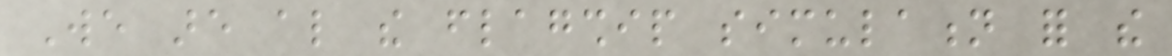We are also the flagship simulation for the
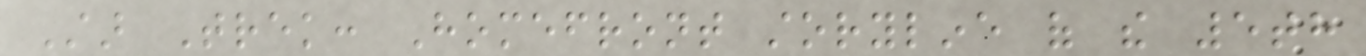Star Trek: Homefront storyline of the 5th
